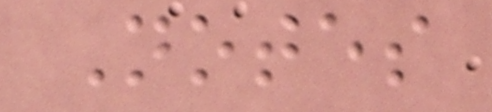Notes
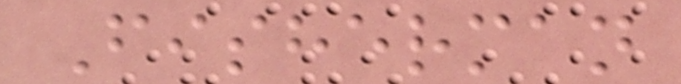Fisherman
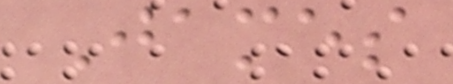James
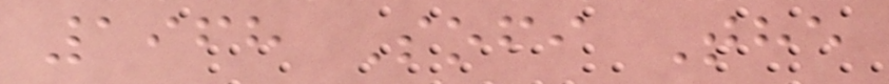1968 Sofi The
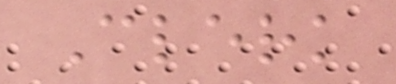Clerk
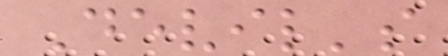Devil's
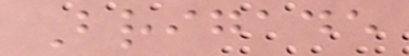Brigade
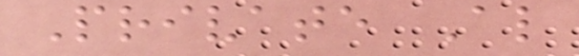Private Al
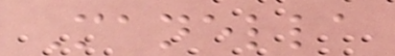Manella
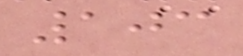103
